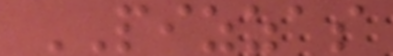PIZZAS
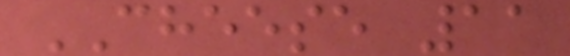CHEESE 11
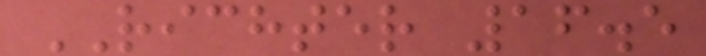RICHTER 16.5
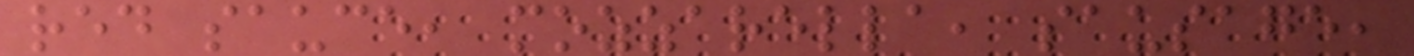red sauce, mozzarella, sausage,
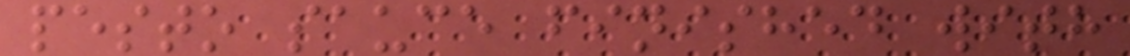pesto sauce finished with
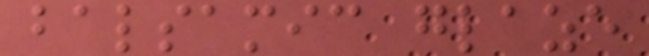balsamic glaze
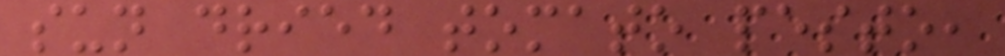sun dried tomato pesto,
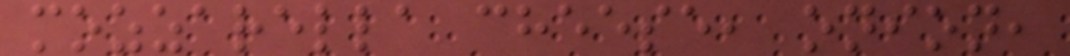mozzarella cheese, onion,
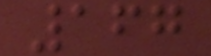167
